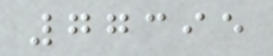77395
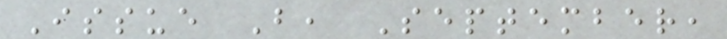Issue B, September,
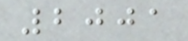2001
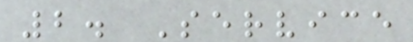2. Service
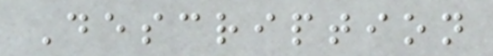Description
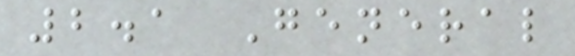2.1 General
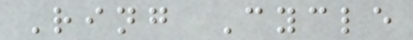Ring Cycle
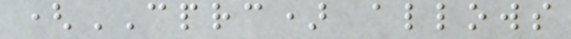(CPRC) allows
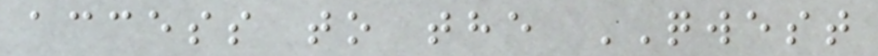access to the QWEST
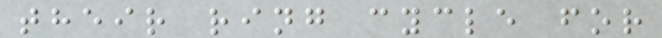their ring cycle for
